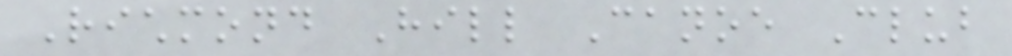Richmond Hill Canoe Club
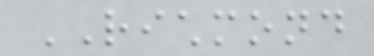RICHMOND
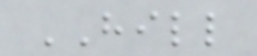HILL
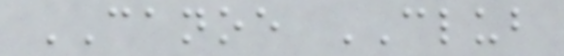CANOE CLUB
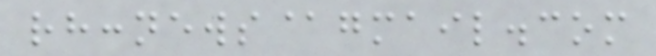rhccnews@gmail.com
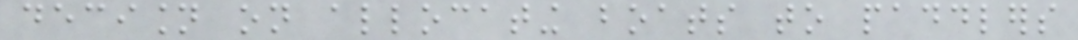decision on allocating boats to paddlers
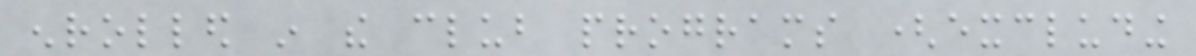enrolled in the club programs (excluding
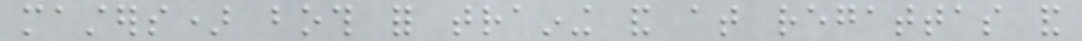masters) both for training and at regattas and
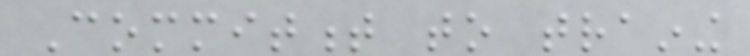Commitment to training
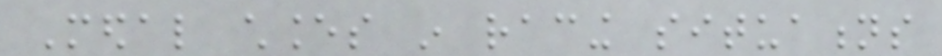Medal chances in racing situations
